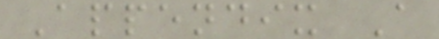Appendix A
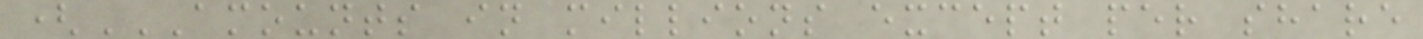(AMOUNTS IN MILLIONS EXCEPT PER SHARE
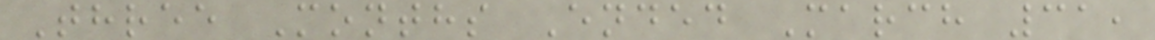Three Months Ended March 31,
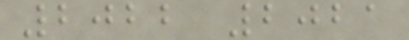2022 2021
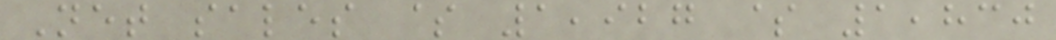Net sales $ 1,927 $ 1,830
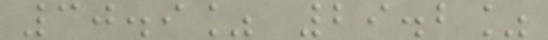30.9% 29.2%
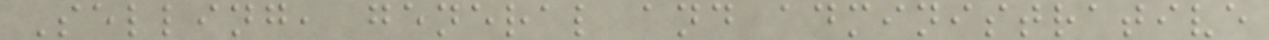Selling, general and administrative
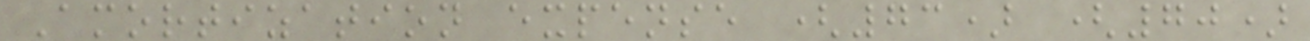Amortization expense (73) (70)
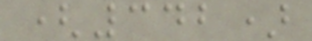(342)
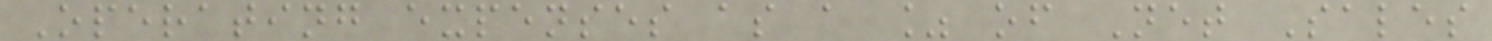Operating expenses as a % of Net Sales
